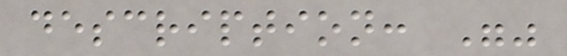description: ""
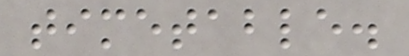timetable.
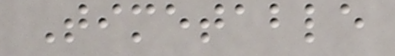Timetable
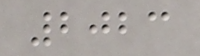2023
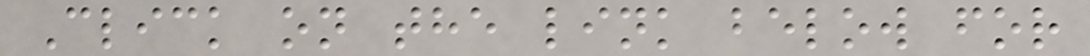Click on the link below for
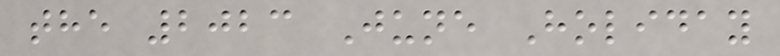the 2023 June Holiday
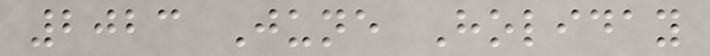2023 June Holiday
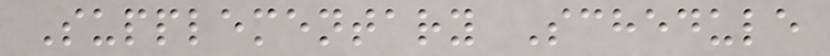Supplementary Schedule
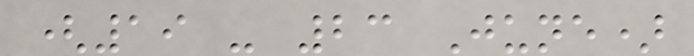(19 - 23 June)
